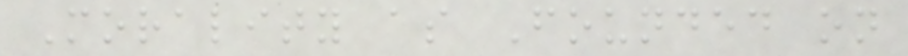Morality as Founded on
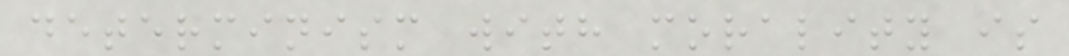determinism with morality is
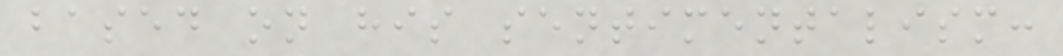based on his sentimentalism:
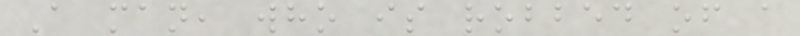A man, who is robbed of a
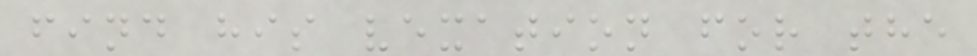find his vexation for the
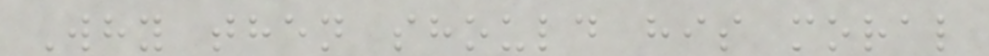Why then should his moral
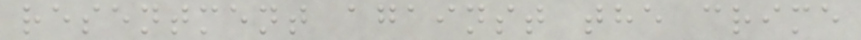resentment against the crime
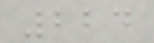224
